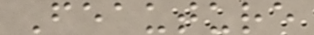Feauture
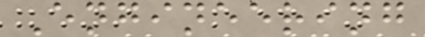Engineering
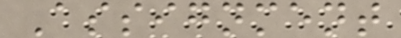Assignment
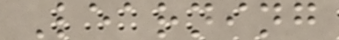Learning
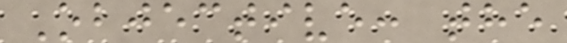Objective: the
